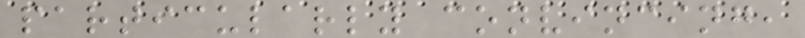particularly convincing,
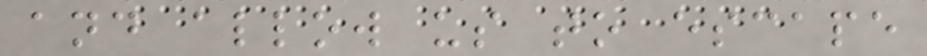and allow us to escape
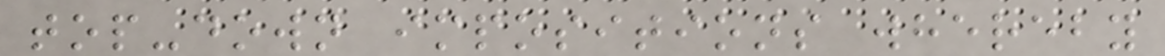top-down impositions whereby
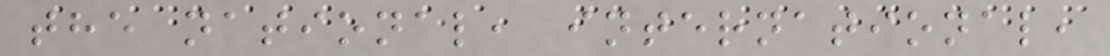the national, international,
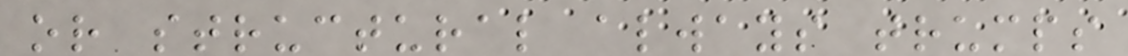or structural always trumps
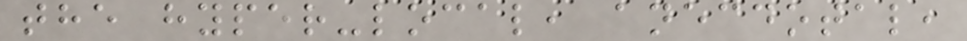the hyper-local, anecdotal,
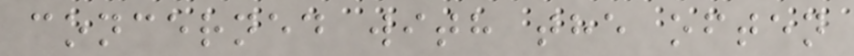concerned with the often
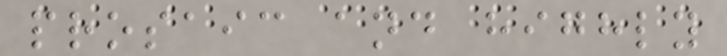prosaic and highly
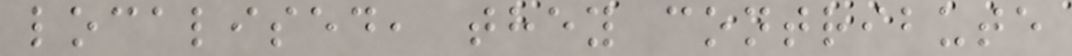localised, they contribute
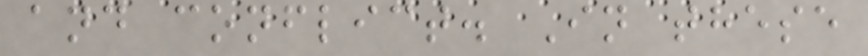and conflict. In these
